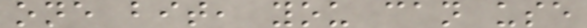one bit, you can use
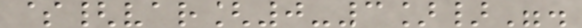${var[0-3]}".
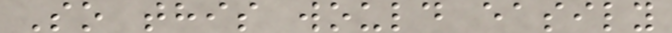So this would easily
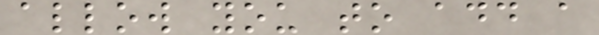allow you to add a
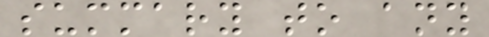summary to any
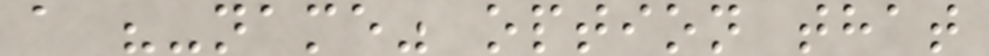a "-name" option that
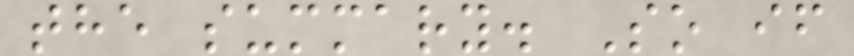the summary. So if
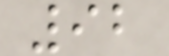92
